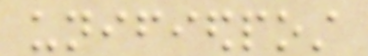unifiedpost
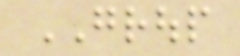GROUP
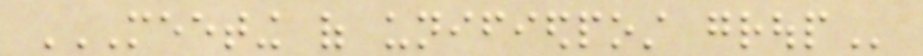MEETING OF UNIFIEDPOST GROUP
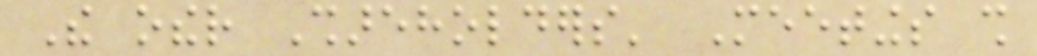The other Shareholders' Meetings shall
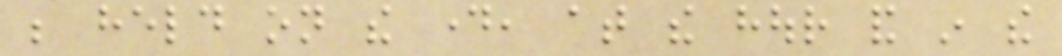be held on the day, at the hour and in the
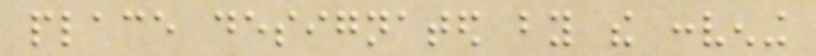place designated by the convening
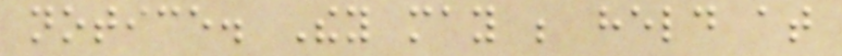notice. They may be held at
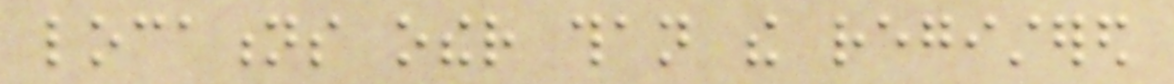locations other than the registered
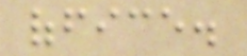office.
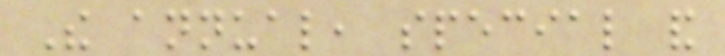The annual, special and
